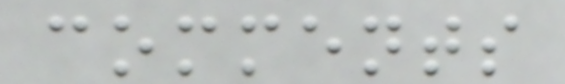comments
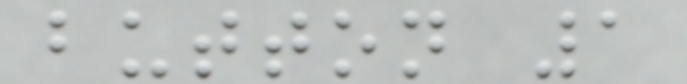button 1
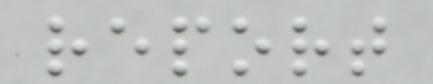report
